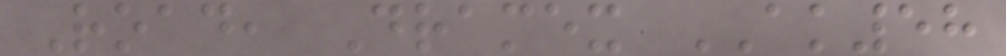Road, Dramex AK58
